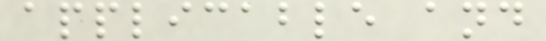applicable and
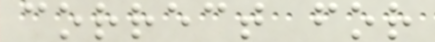correct for
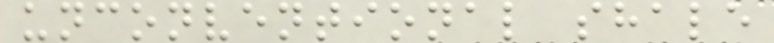unconventional shale
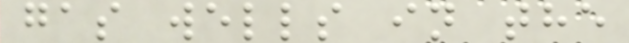gas wells in the
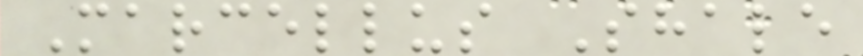Marcellus Shale
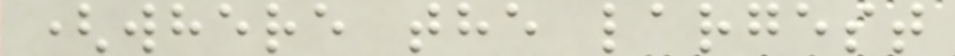(where the largest
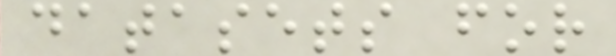datasets for
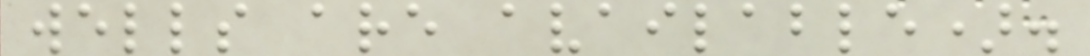wells are available).
